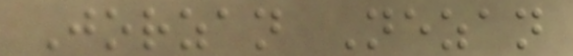Jorzan Nezan
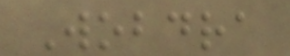Wobdra
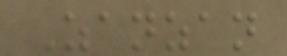Zanzan
